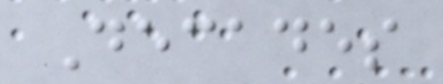Decades
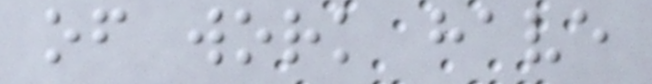of work have
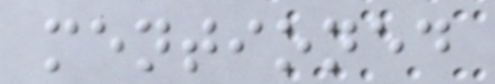mentioned
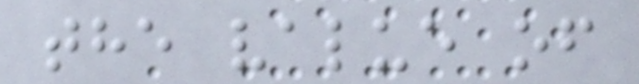the value of
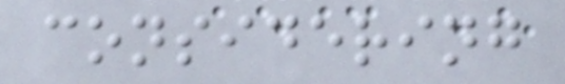considering
